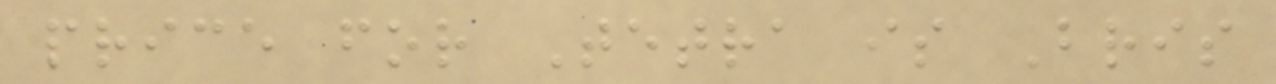price for Tetra is Bris
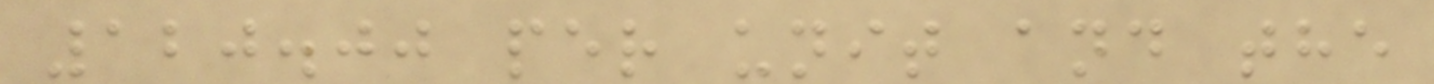120.00 per unit and the
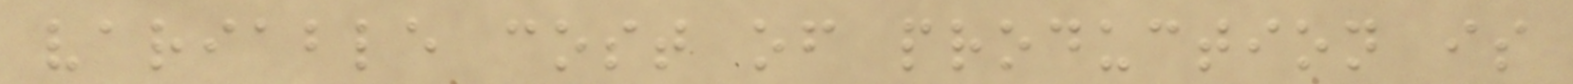variable cost of production is
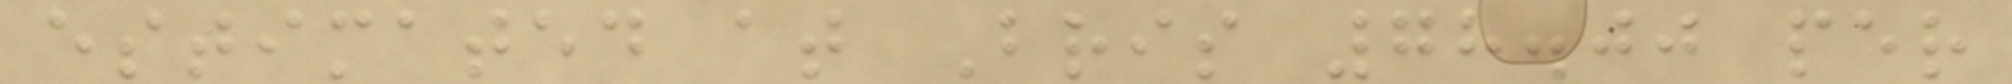estimated at Bris 78.00 per
